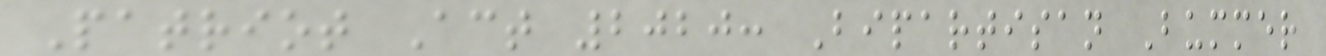Patriot Act 2020: Bipartisan Bummer
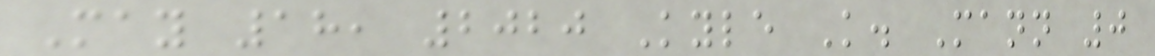May 18, 2020 Kyle K. Mann 0
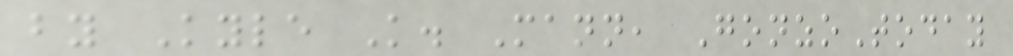by Kyle K. Mann, GonzoToday
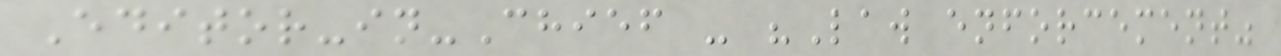Editor-in-Chief - "Law enforcement"
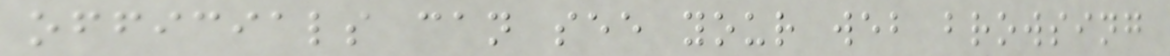officials can see your web browsing
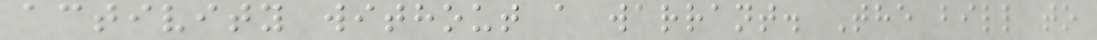activity without a warrant. The bill to
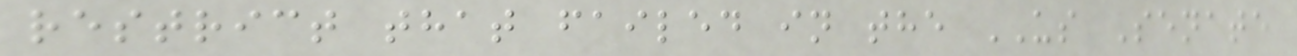restrict that failed in the US Senate
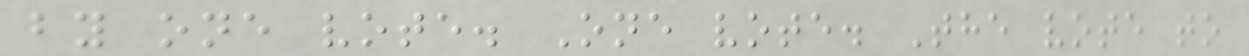by one vote. One vote. The vote to
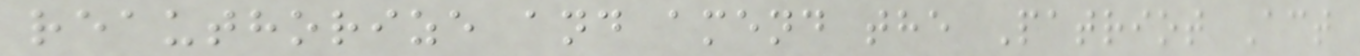reauthorize and amend the Patriot Act
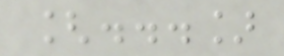[...]
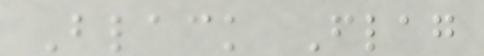Black Flag
